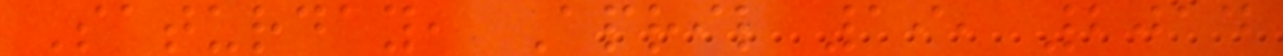Saturday, April 19, 2014
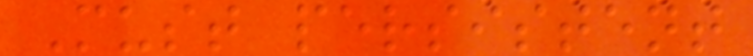Must persistent
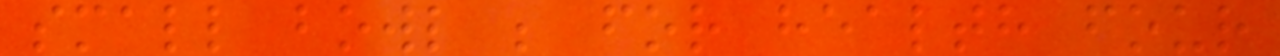small bowl ; for health four
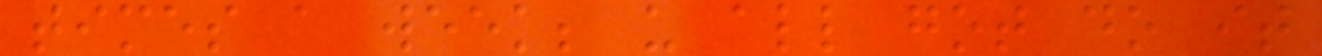times a week; u all got do it
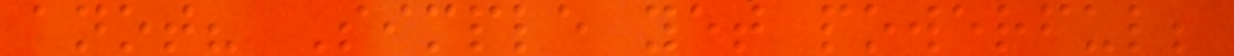anot? Simple yet powerful;
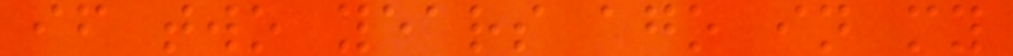if two years ago in my
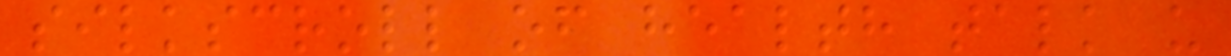silkscroll of health talk u
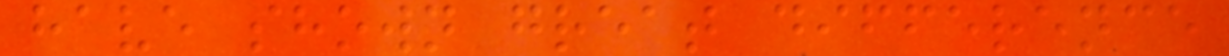have shown great difference
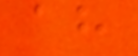ah
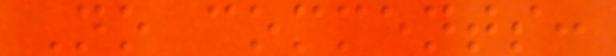No comments:
